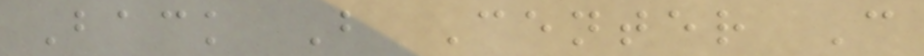Back B Center C
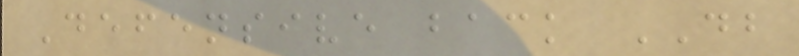Defensive back DB
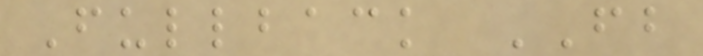Fullback FB
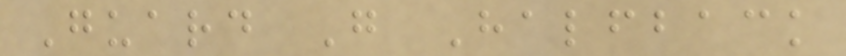Guard G Halfback
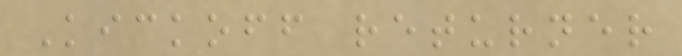Kickoff returner
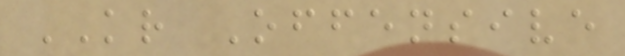KR Offensive
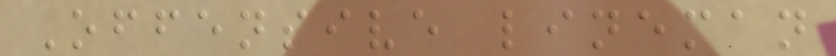Offensive lineman
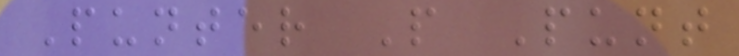Punter P Punt
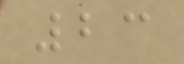23
